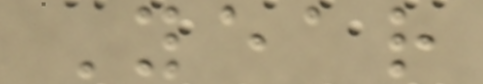Year
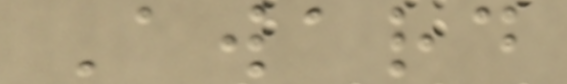Award
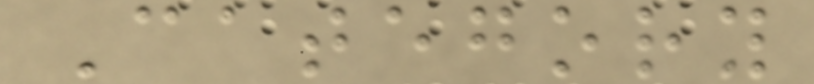Category
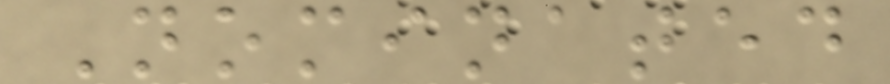Nominated
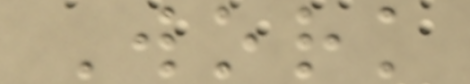Work
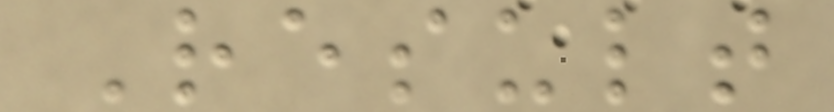Result
